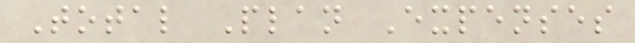Total Plan Expenses
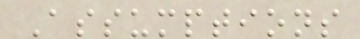Assumptions
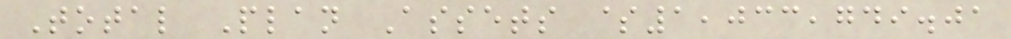Total Plan Assets $1,033,749.01
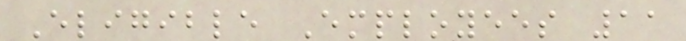Eligible Employees 11
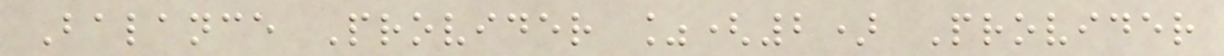Balance Provider %(2) Provider
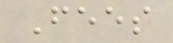Fees
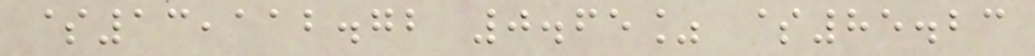$13,112.72 0.65% $85.23
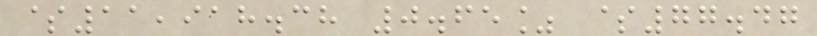$11,918.38 0.65% $77.47
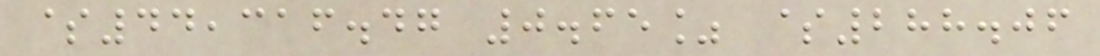$44,316.47 0.65% $288.06
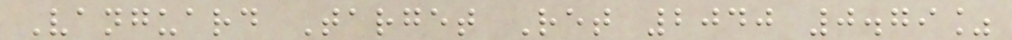Vanguard Target Ret 2040 0.79%
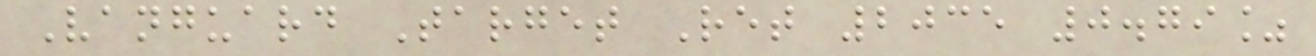Vanguard Target Ret 2035 0.79%
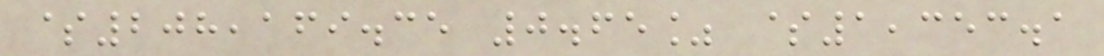$208,169.35 0.65% $1,353.1
